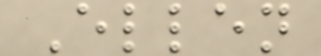Ellen
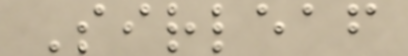Sirleaf
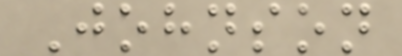Johnson
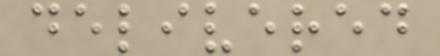delivered
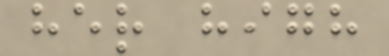her high
